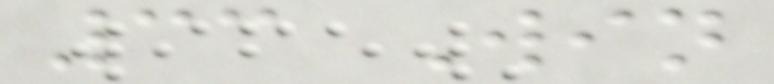33 Win
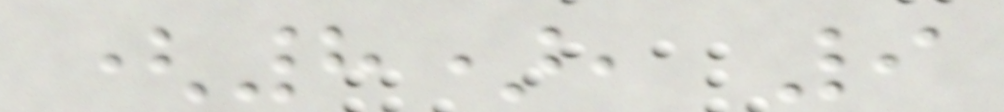(8), 9
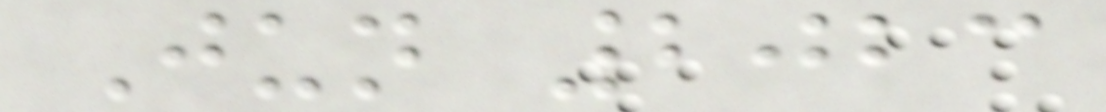Jun 2023
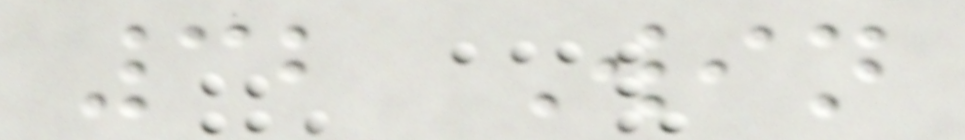32 Win
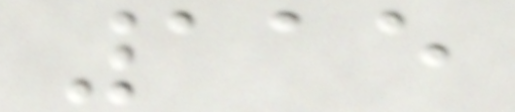115
